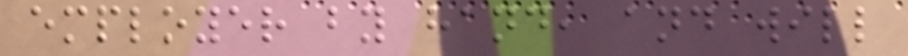employer by hand, and will
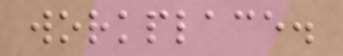workplace.
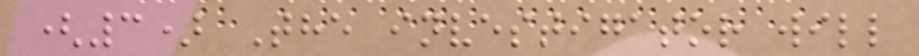(3) The investigator will
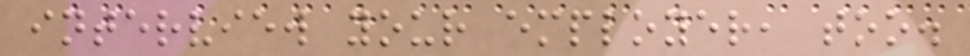interview your employer, too.
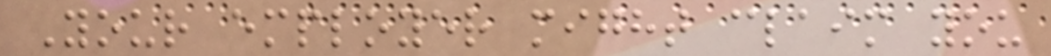Your employer might claim you
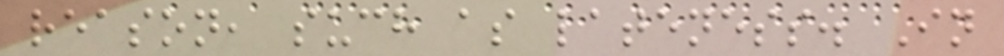reason, such as lateness. In
